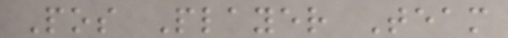Pos Player Team
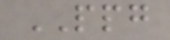PPG
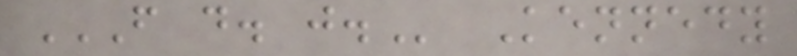F D. J. Kennedy
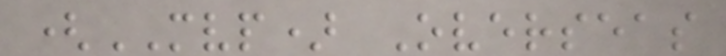(MVP) Overseas
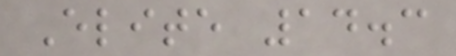Elite 14.3
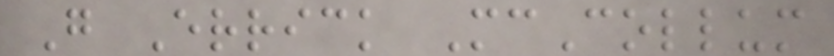G Errick McCollum
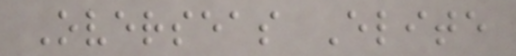Overseas Elite
